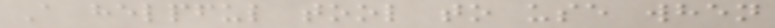A helpful tool to use when
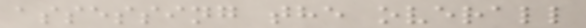assessing the overall
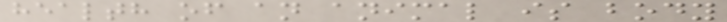health of an animal is body
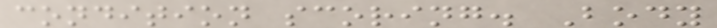condition scoring. Body
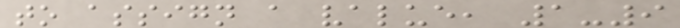to assign a value, 1-9
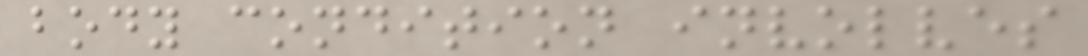body condition involves
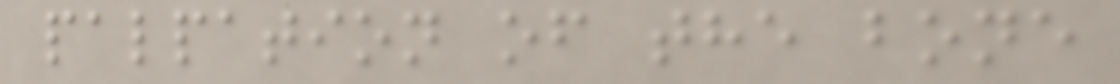palpation of the bone
